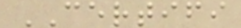CERTIFI
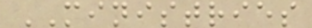MINISTRIES
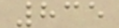835
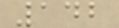142
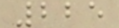225
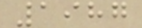1987
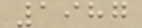1987
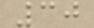30
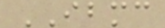IBMC
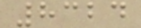8324
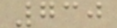730
